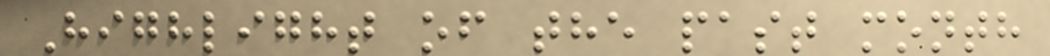Highlight of the past month
